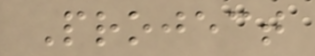Project
